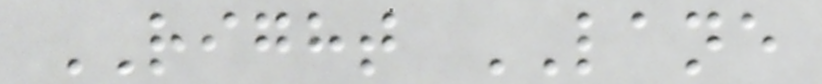RIGHT LANE
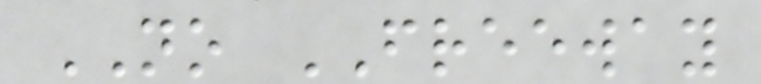NO FREEWAY
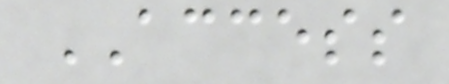ACCESS
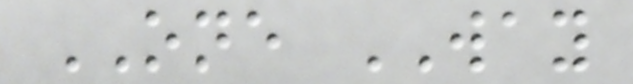ONE WAY
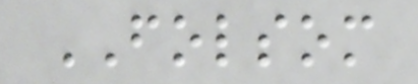FOLSOM
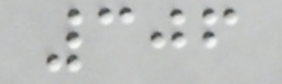306
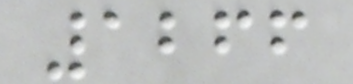1266
